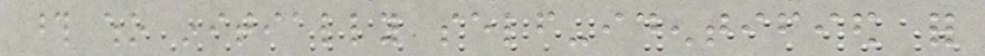those who initially self-identified for
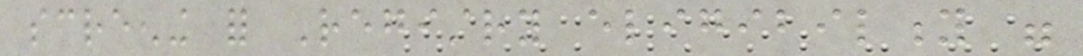screening for Registry eligibility were
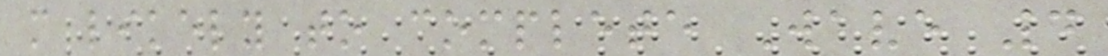more likely to complete Wave 4
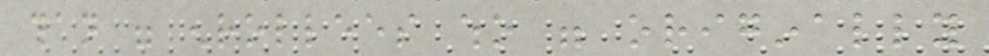than were enrollees who were originally
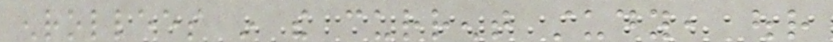enrollees in the current study, our
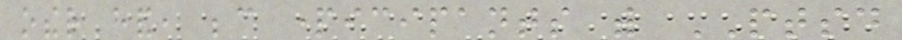other hand, because participants with PTSD
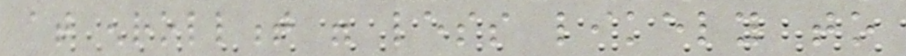at enrollment were less likely to
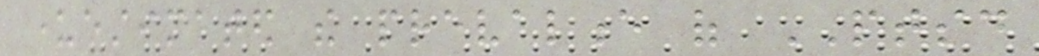underestimated the prevalence of PTSD
